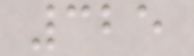325
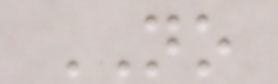NO
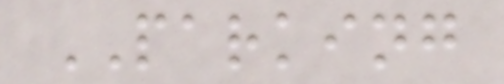PARKING
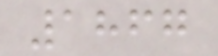1867
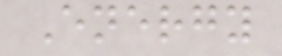Energy
